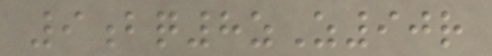9bq8zZ90r
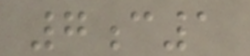7c1
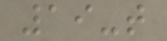19-t
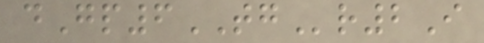dGp6TGr2I
